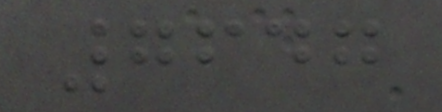7647
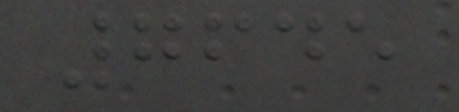7645
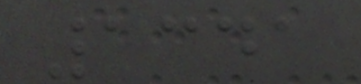1341
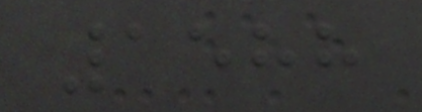1588
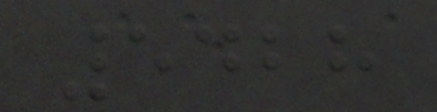5428
